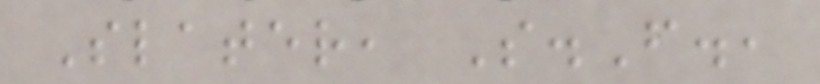Slater, S.F.,
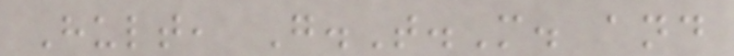Hult, G.T.M. and
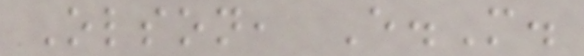Olson, E.M.
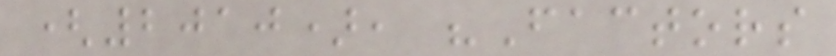(2010), "Factors
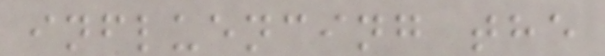influencing the
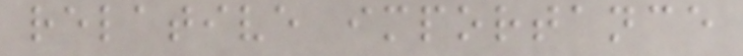relative importance
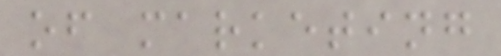of marketing
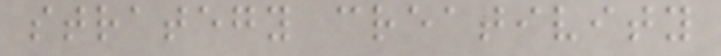strategy creativity
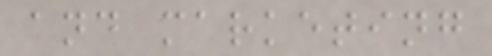and marketing
